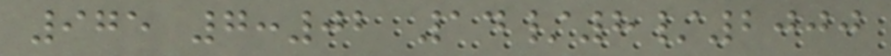975 7:02 14/8/2000
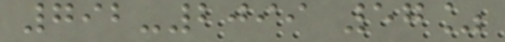792-2099 57%
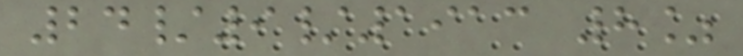24/9/1913 8%
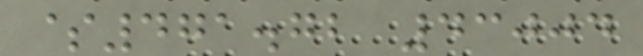$471.72 43004
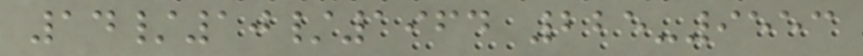14/10/1964 225-9553
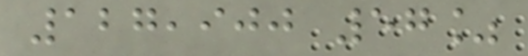127,900 57%
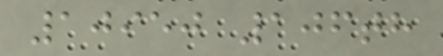10950 106th
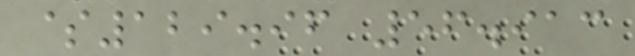$129.96 56.913
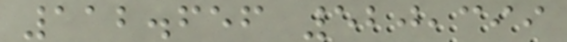112.656 520,399
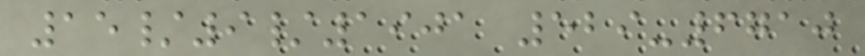15/9/1901 529-6710
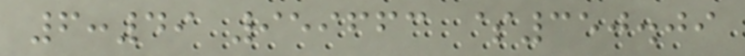6:49 959663 $350.09
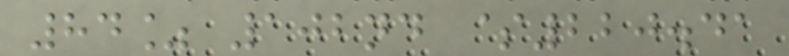84% 102nd $220.41
